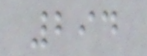294
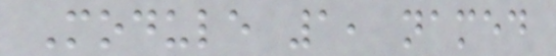Module 1, named
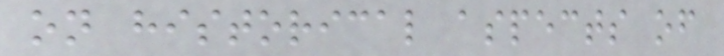on historical aspects of
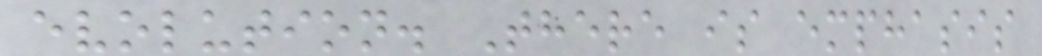evolution. There is emphasis
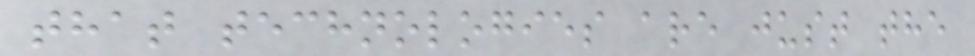that technologies are just the
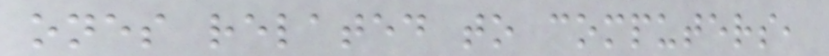ones related to computers,
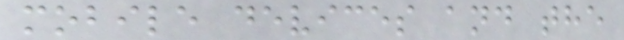mobile devices and the
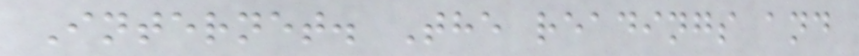Internet. The readings and
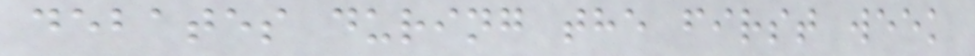debates during the first week
